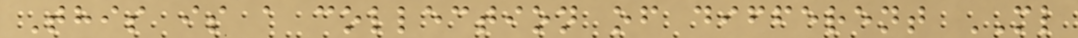This is a collection of different ML
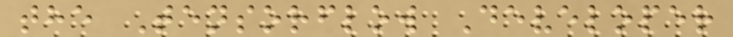the Tensorflow Developer
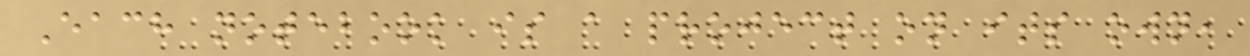Each notebook is a project on its own,
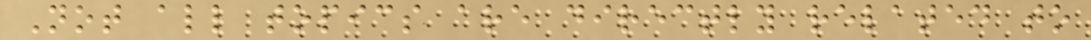Not all topics are directly related to
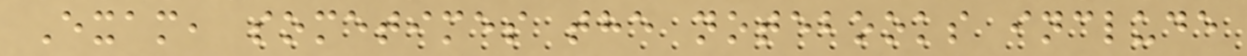Exam, sometimes the notebooks include
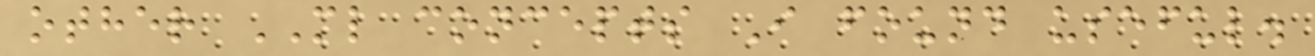other ML concepts I found useful.
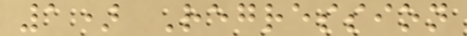1) Regression
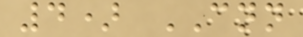4) CNN
